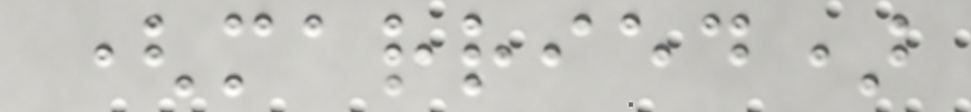(married)
